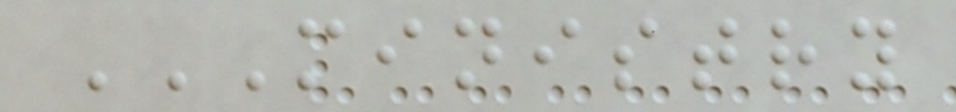MINISTRY
